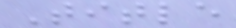Title
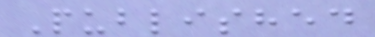Published
